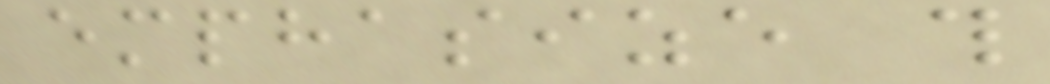emphasize this
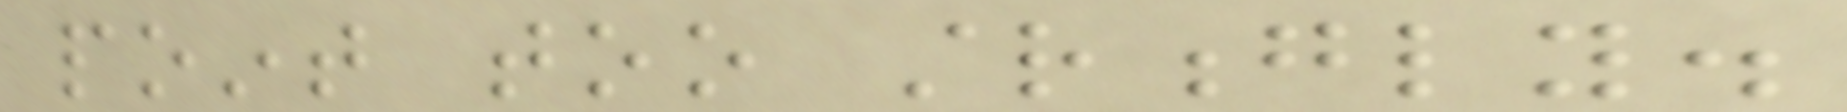point too strongly.
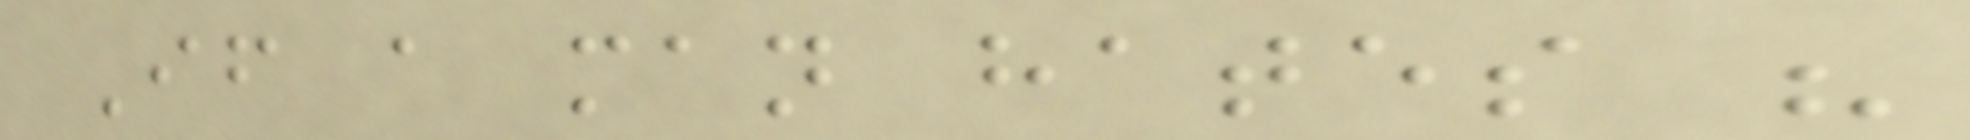If a man hates his
